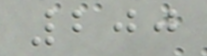200
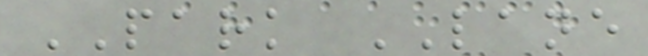PARK LANE
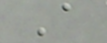A
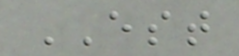EST
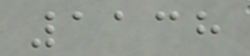1138
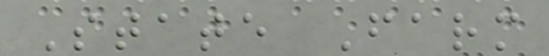State Farm
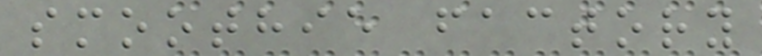smoothie factory
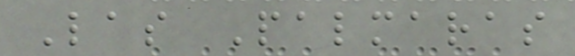Las Palmaras
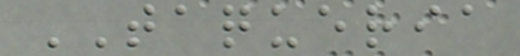TAQUERIA
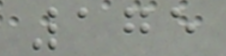175
